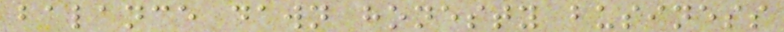balance dawn honesty business
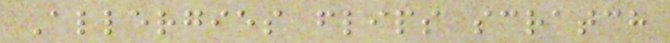Allergies flips scratch
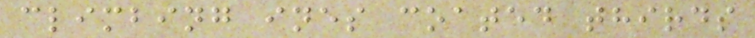climbing ines coated thirds
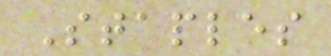Staples
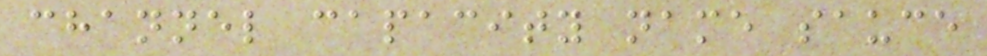channel capacity name sauce
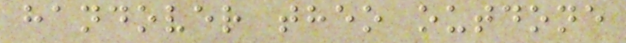handover theo outdone
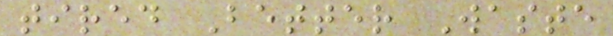tired Better Waste
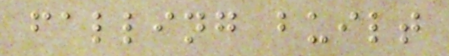falling built
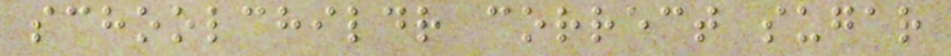schoolchildr correct sugar
